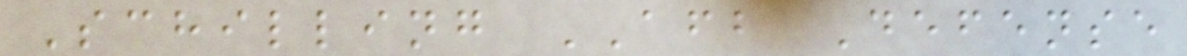Schilling AFB Defense
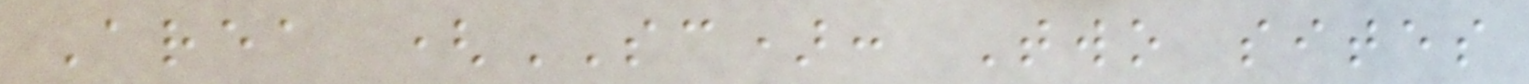Area (SC): Two sites
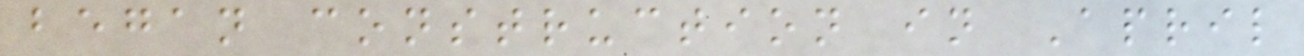began construction in April
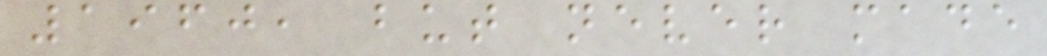1960, but never made
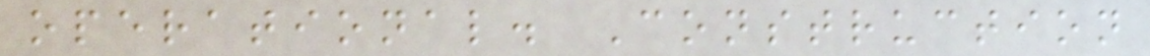operational. Construction
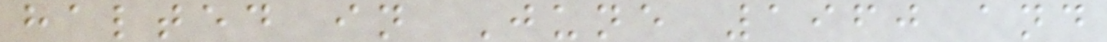halted in June 1960 and
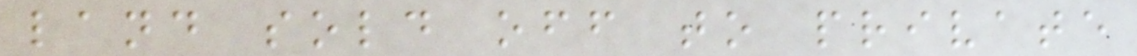land sold off to private
